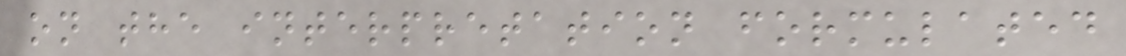on the interpretation formulated
